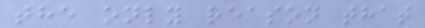the only reason that
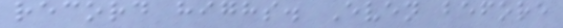record highs. Even before
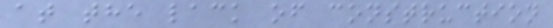at the lack of construction
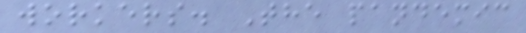workers. The pandemic
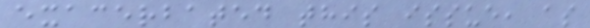exacerbated this issue, as
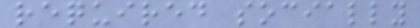required socially
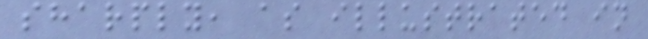sharply, as illustrated in
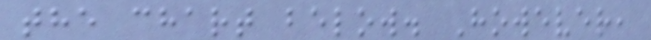the chart below. However,
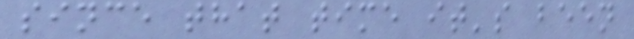since that time it's been
